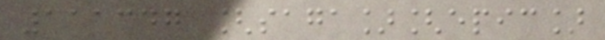111347 [saga][epic]
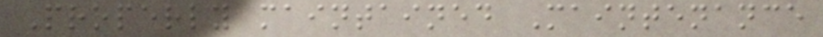Properly maintained Maintenance
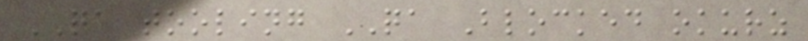QA tooling QA Blocked okurz
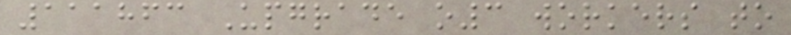111863 Upgrade o3 workers to
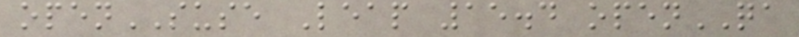openSUSE Leap 15.4 openQA
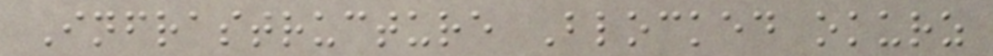Infrastructure Blocked okurz
